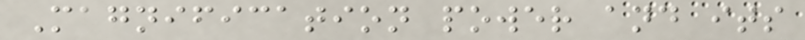Magnification power and its
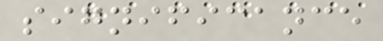significance
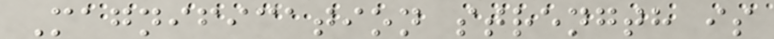Magnification strength is
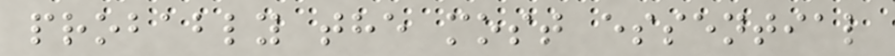probably the most essential
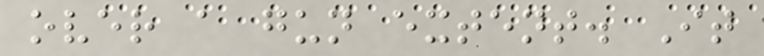over a gun extent. It
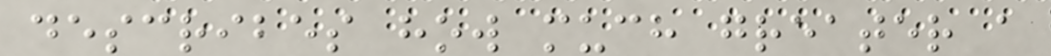describes how much greater a
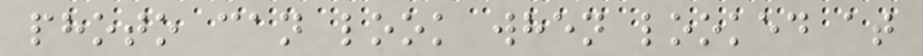photo can look when looked at
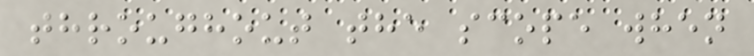throughout the scope when
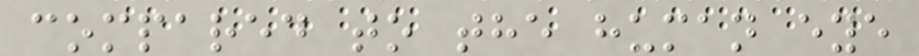compared to the human eye
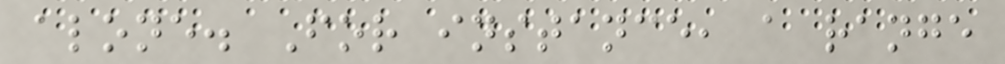alone. For instance, a range
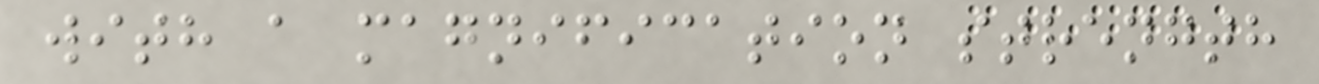with a magnification strength
